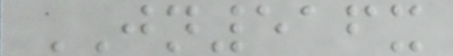JN516x
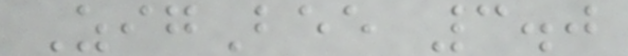ZigBee 3.0
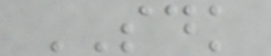SDK
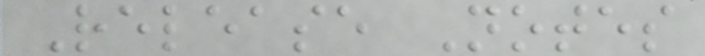Release Notes
